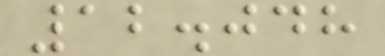12.048
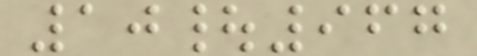10|967
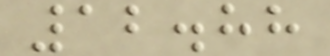12.88
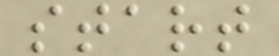start
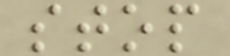stop
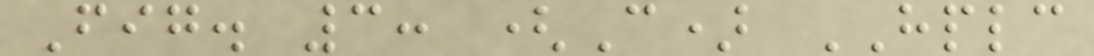Fig. 3: (C) HPLC
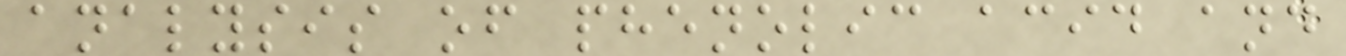analysis of phenolic acid and
